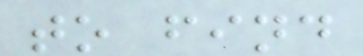to find
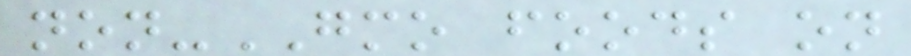non-GMO foods on
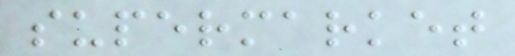supermarket
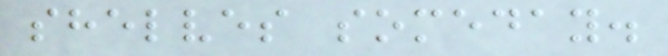shelves someday.
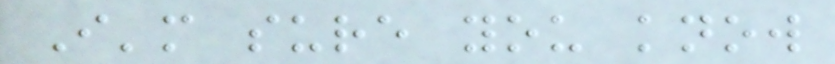I'm sure you know
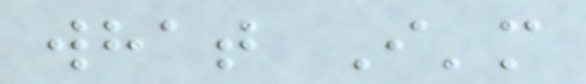what I'm
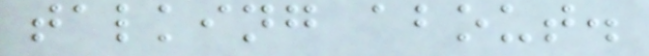talking about.
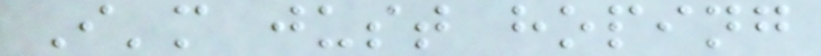I'm just hoping
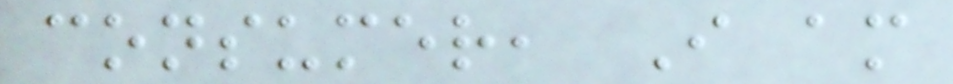consumer, I am
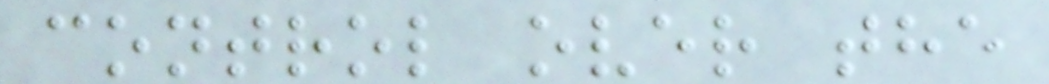control over the
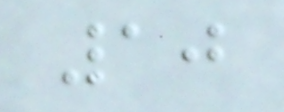10
